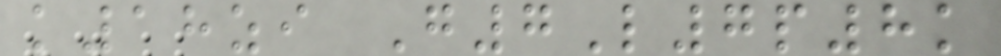k18zi G7L7p8k
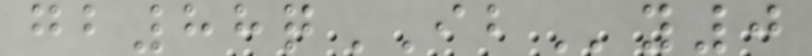gb88qIBy0
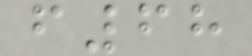f68
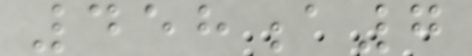458a7
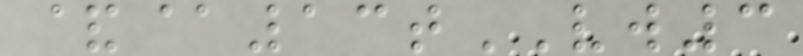&@13tVW3
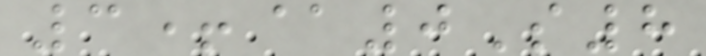3+@0S8
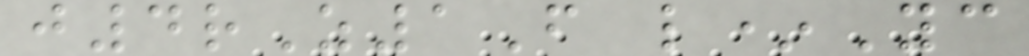j4rZ1F l*Yc
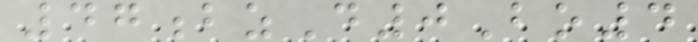47bzD0Bo4
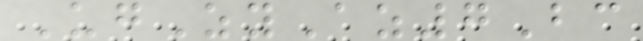UgZyAz7Bc
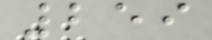259
